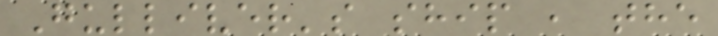Gulliver's ship , the
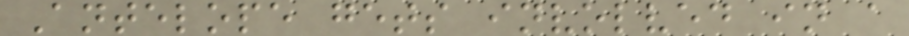Antelope gets involved in a
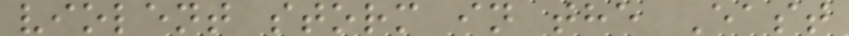violent storm in the East
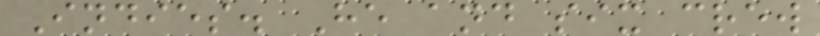Indies. He and six crew
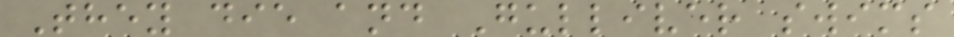They die and Gulliver swims
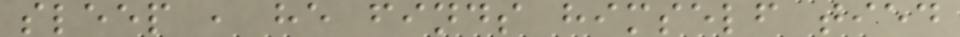sleep , he finds himself tied
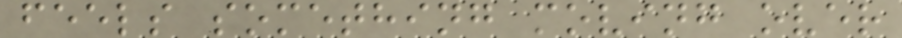feels something moving over
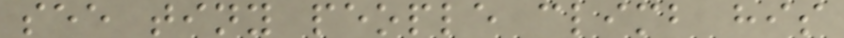see tiny people climb his
